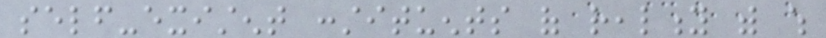self-existent constituents of reality with which
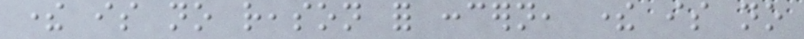there is no reason for concern, there is no
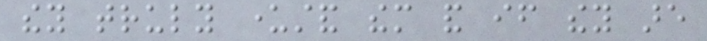they truly understand them and if they are
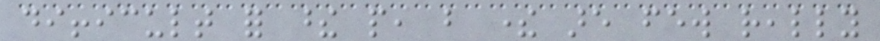difficult for these people, but there are few really
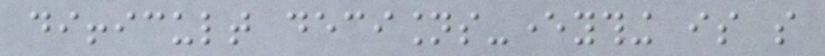difficult decisions-everything is so
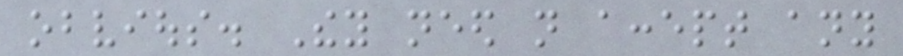obvious. They need not accept any
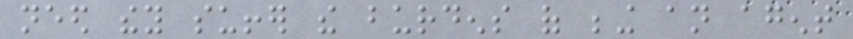need they suffer the burdens of being an agent
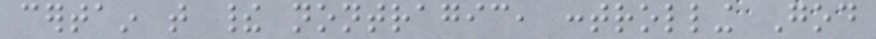certain that their nontragic, controlling God
